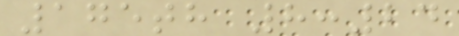175th 8:24
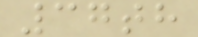37th
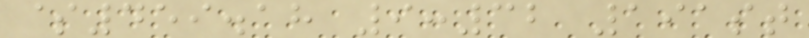$459.18 9:32 191st
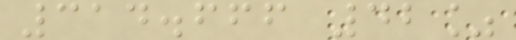314.666 42%
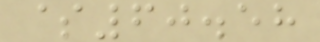$60.58
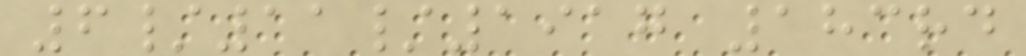6/11/1917 183rd
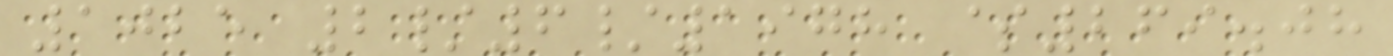1025 2/6/1978 $269.08
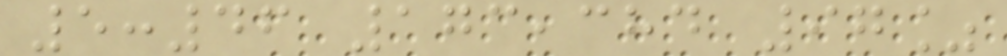5:46 173,384 97%
